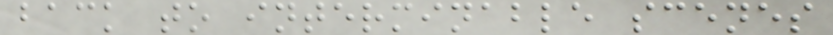back to interminable scenes
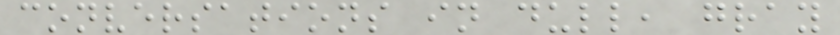conversations in dull, gray
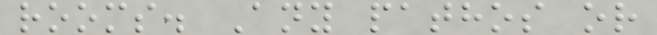rooms. Any pathos or
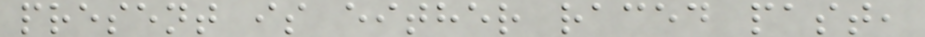present is either raced past,
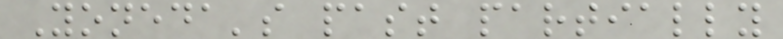Yoneda's past partially
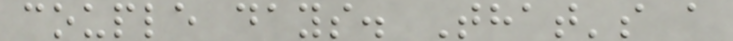couple days. That's a
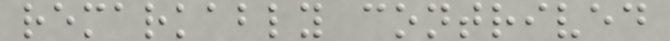remarkably contrived
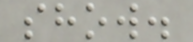show.
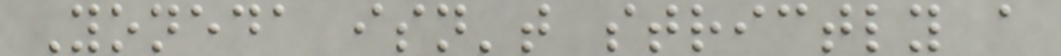Yoneda isn't strictly a
